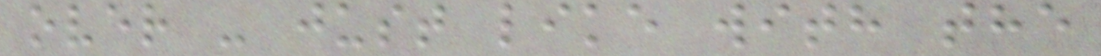over - just like with the
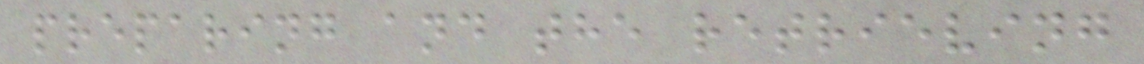preparing and the retrieving
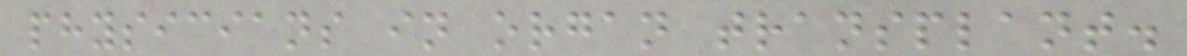physicians in organ transplant.
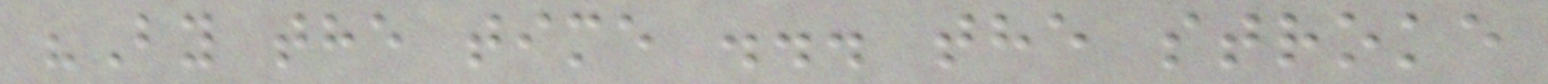"By the time ... the stroke
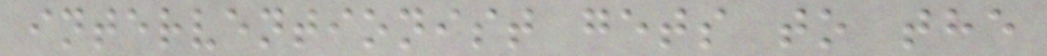interventionist gets to the
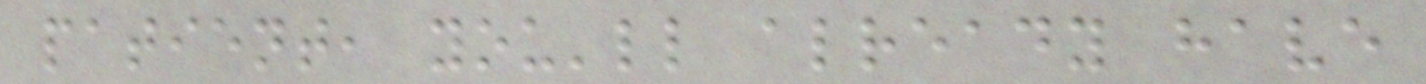patient, you'll already have
